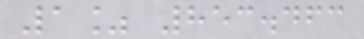1% 853.463
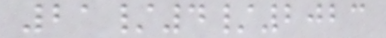21/4/2023
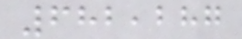682,287
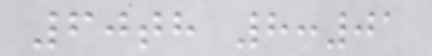60th 8:01
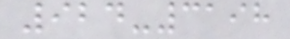924-3198
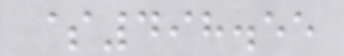$498.55
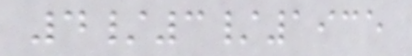4/3/1935
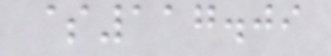$117.09
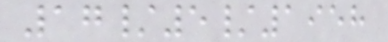17/5/1958
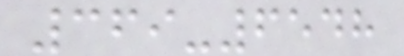369-6548
